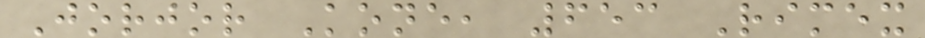Jorjor Kone, 653 Rimex
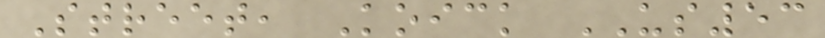Street, Koick US53
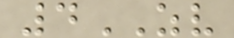4ZV
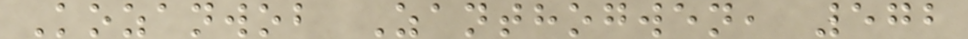Kozanwob Zanthogwen, 572
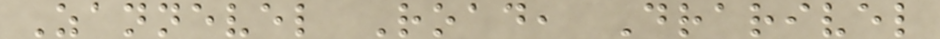Zannevel Road, Drarivel
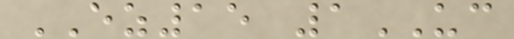EZ15 1UC
